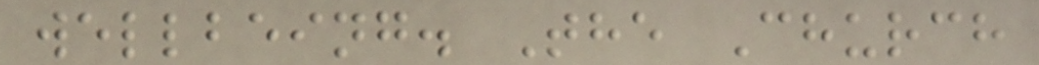wellbeing. The Church
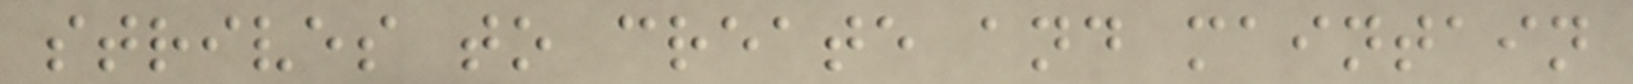strives to create and maintain
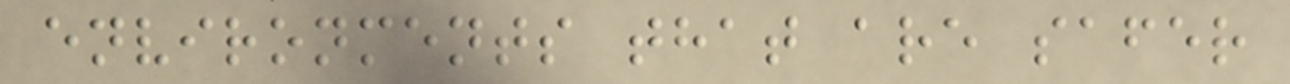environments that are safer
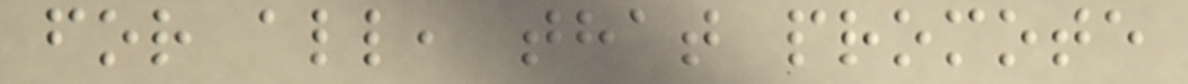for all, that promote
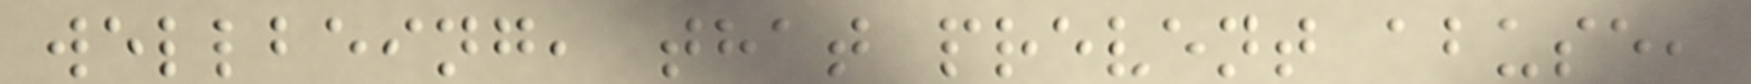wellbeing, that prevent abuse,
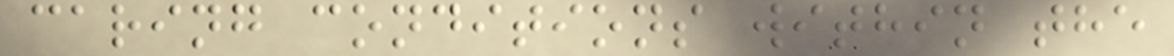caring conditions within the
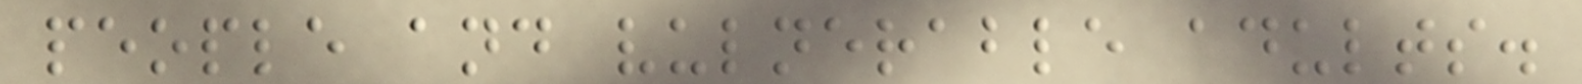people and vulnerable adults.
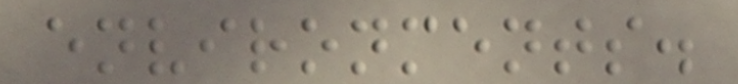environments.
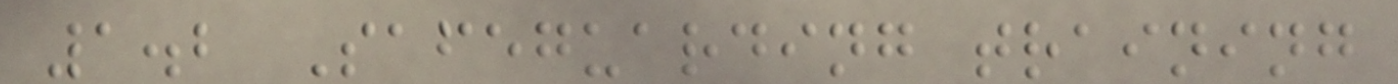1.2 Safeguarding training
